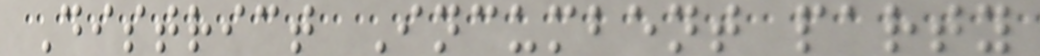District Incumbent party
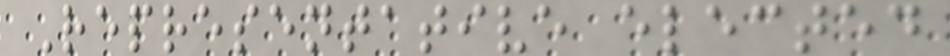Representative elected
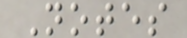Notes
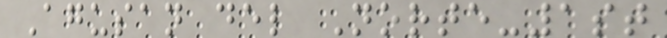Agusan del Norte-1st
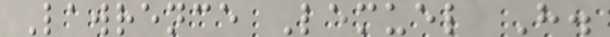Lawrence Lemuel H.
